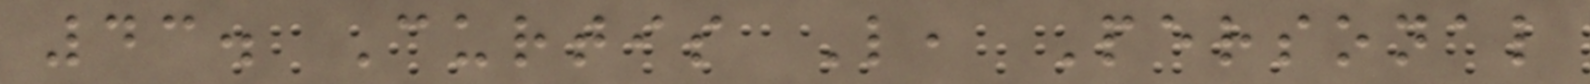43. Curtis L, Personal
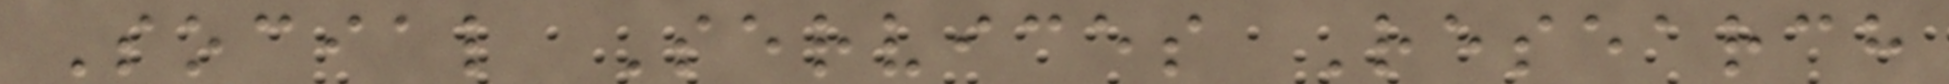Social Services Research
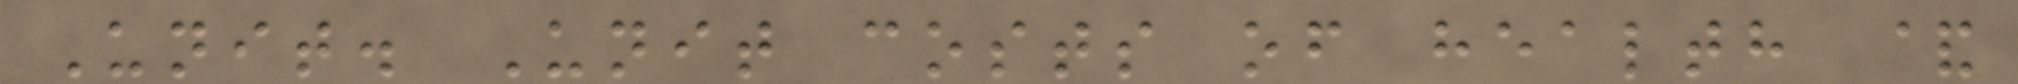Unit. Unit costs of health &
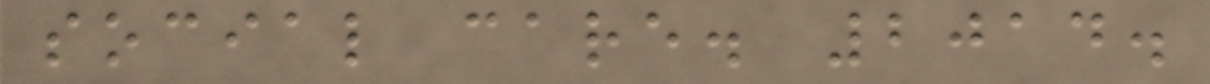social care. 2014.
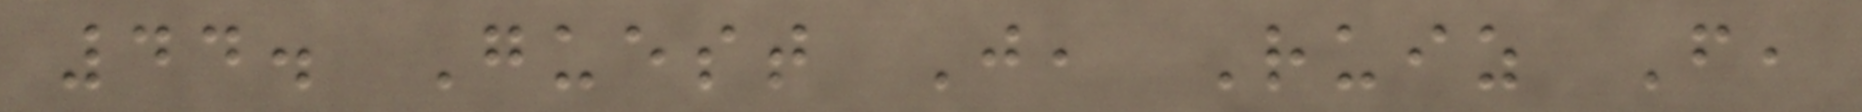44. Guest J, Ruiz F,
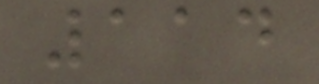114
